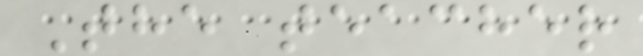The teacher
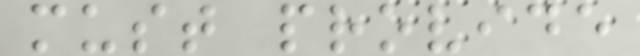must provide
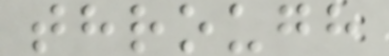through
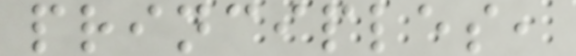principles,
